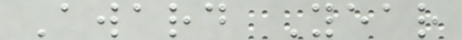Award Year
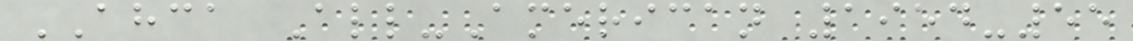AHCA All-American 1954-55
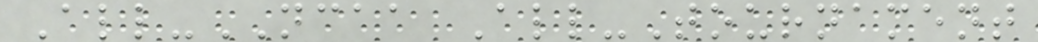All-NCAA All-Tournament
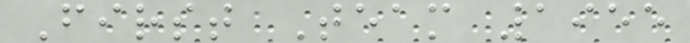First Team 1955
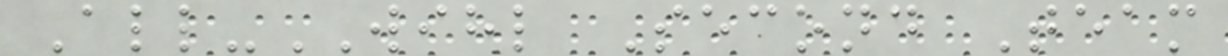All-WIHL Second Team
